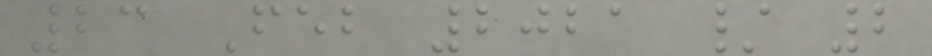23 Feb 2021 / 2
